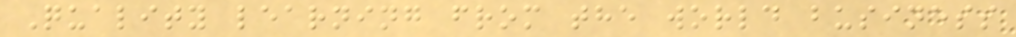Quality learning from the world business
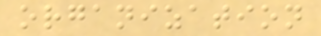organization
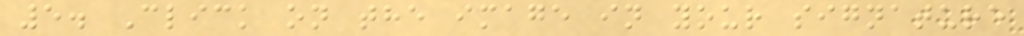5. Click on the image in your signature
